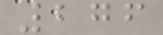276
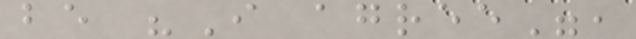be "I agree",
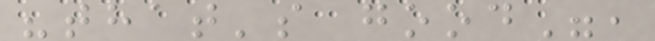"that's good",
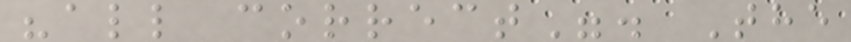"all correct". The
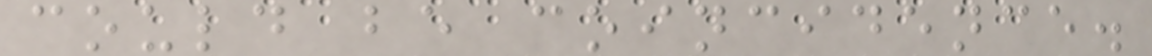could be coincidence.
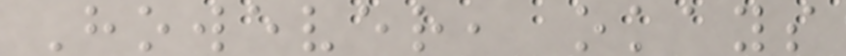However, okays
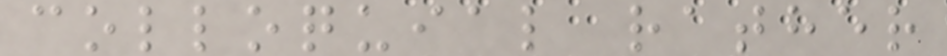colloquial rather
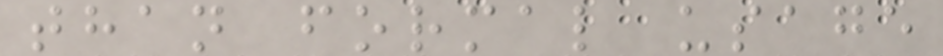than formal usage
